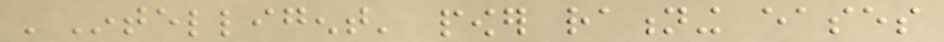'Intelligent' power rationing eases
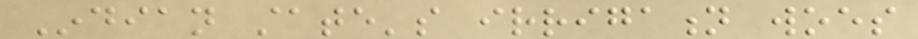Indian state's irrigation woes
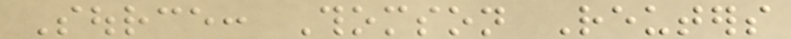Source: Thomson Reuters
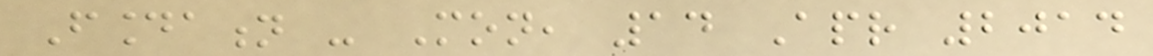Foundation - Mon, 14 Apr 2014
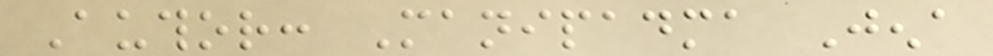Author: Manipadma Jena
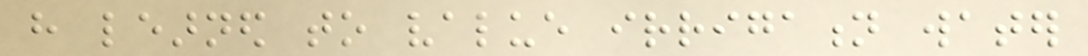have learned to value irrigation water
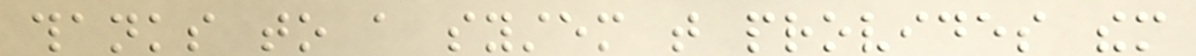thanks to a system that provides them
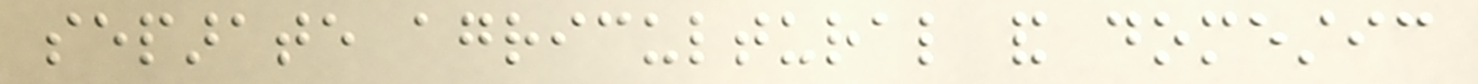separate agricultural and domestic
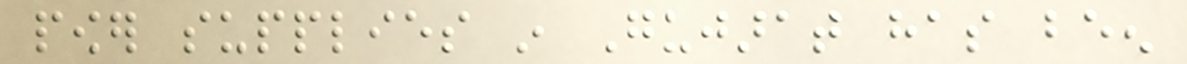power supplies in Gujarat has been
